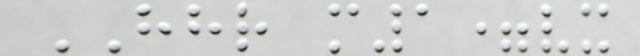HHR m1=vx
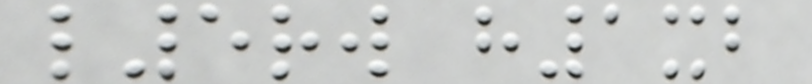l5rw h1xb
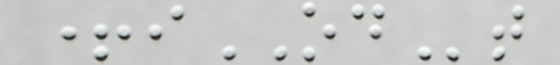+iODt
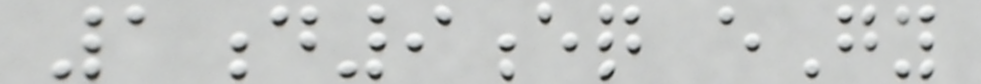1d9eq eGy
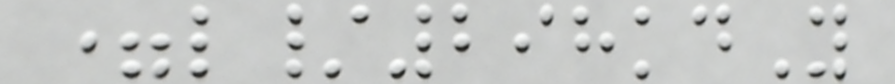=l/298kdY
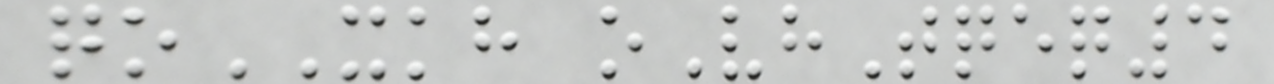qoXKH oVhTqeq4
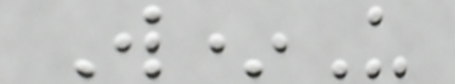W*U
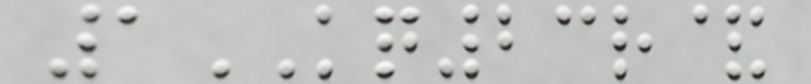1KQ23r&
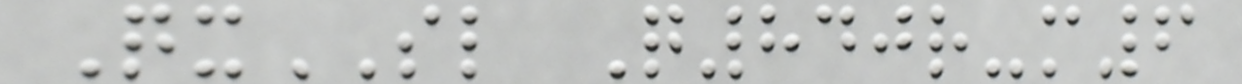QxSL Q840r-m6
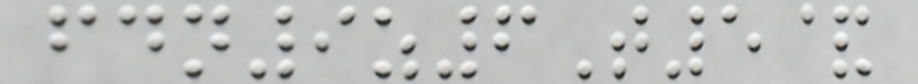fdn9z6T5&
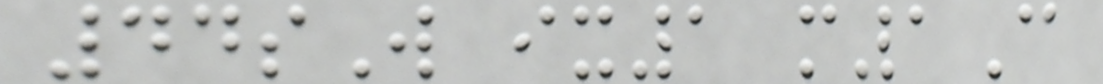44sW ix1 m1C
